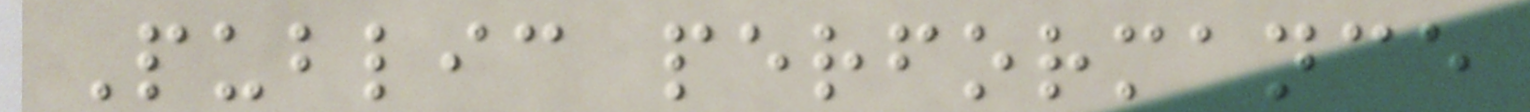Public performance
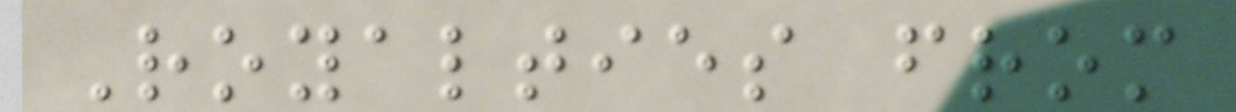Royalties from
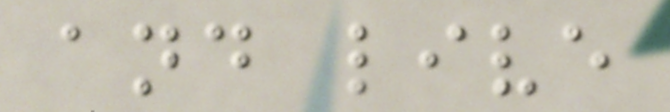and live
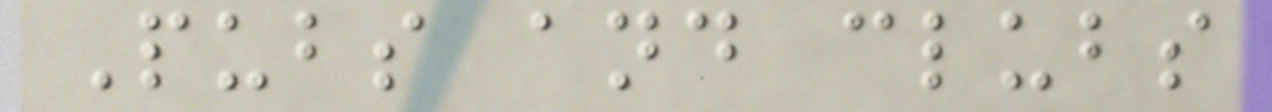Pubs and clubs
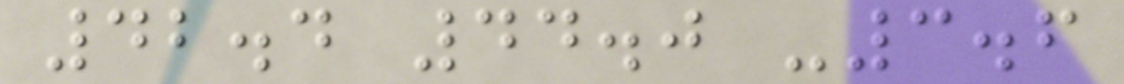42.4 44.0 -3.6
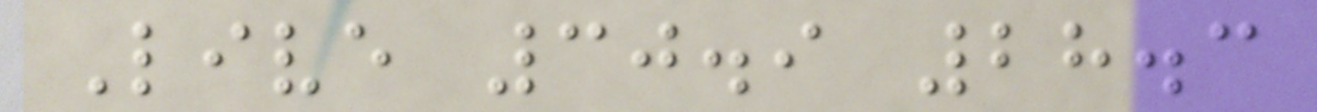Live 30.9 28.3
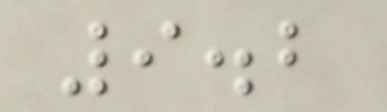9.2
